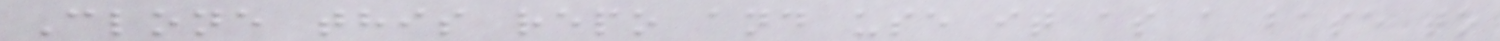Clone this repo and use it as a base to
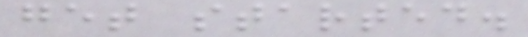get started.
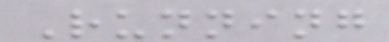Running
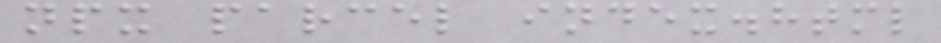npx parcel index.html
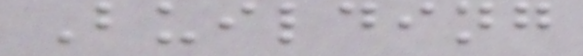Building
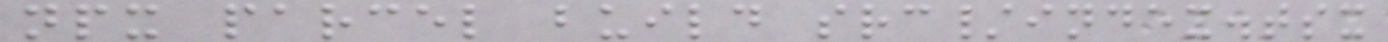npx parcel build src/index.tsx
